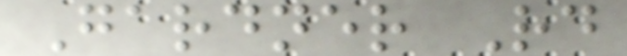Gardner Rd
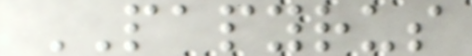PAPYRUS
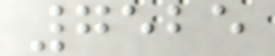7525
